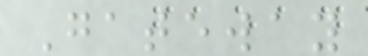Gateway
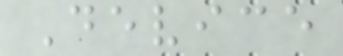Device
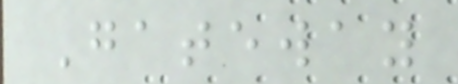Gateway
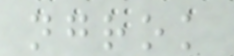ngrok
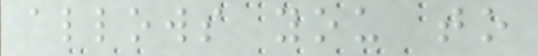allows you to
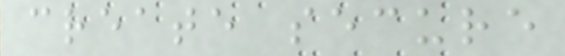create secure
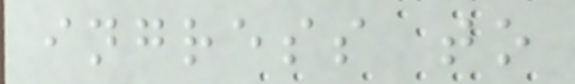ingress to
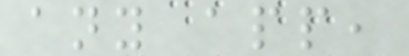any app,
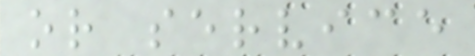or service
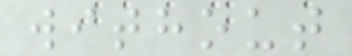without
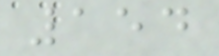154
